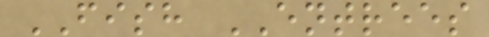FISH ENTREES
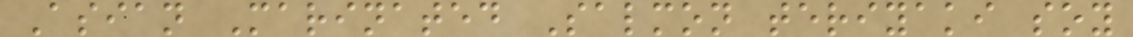Asian Marinated Salmon teriyaki soy
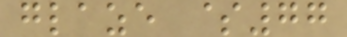glaze $77
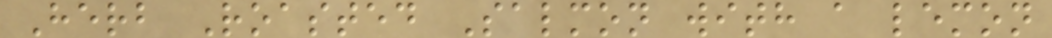Herb Roasted Salmon with a lemon
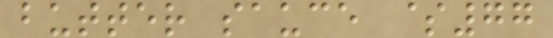butter sauce $77
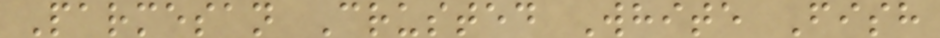Parmesan Crusted White Fish
